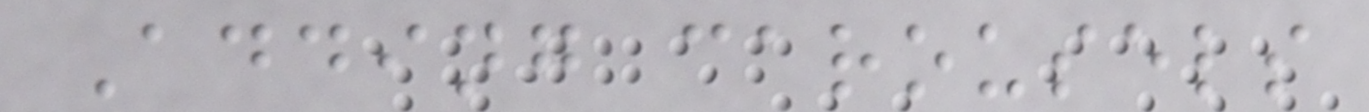Adding carousels
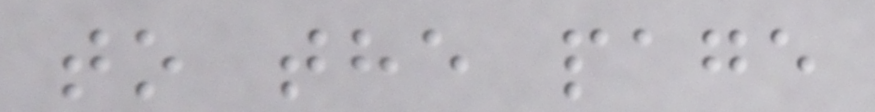to the page
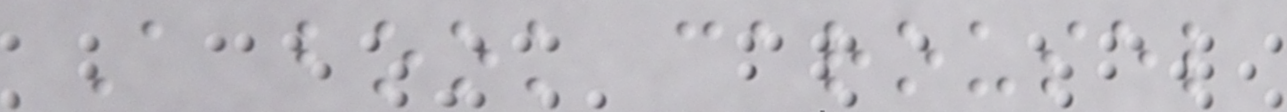A book carousel
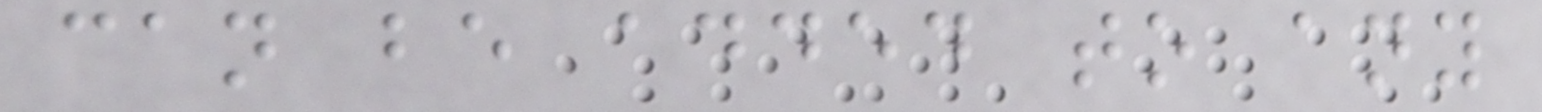can be added to any
